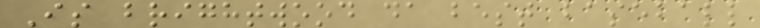Is brightwood da best baseball
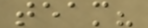team?
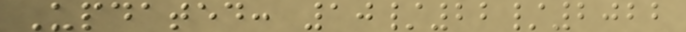Updated: 10/22/2022
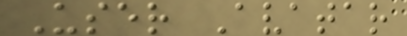User Avatar
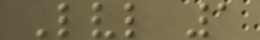Lvl 1
